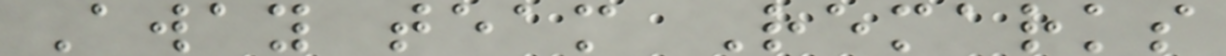Away team Remarks
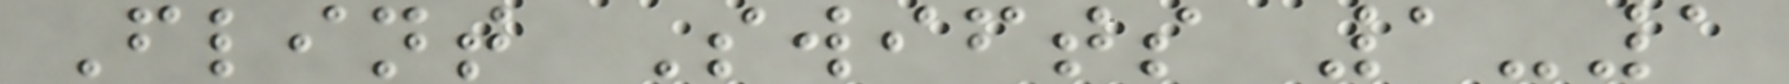Flint Swifts 1-1
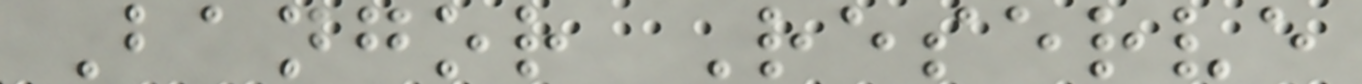Bangor Reserve
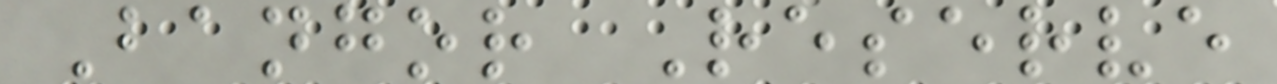Bangor Reserve
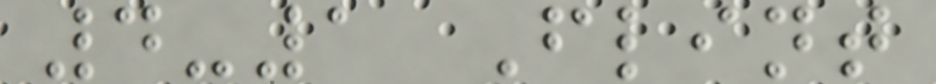4-1 Flint
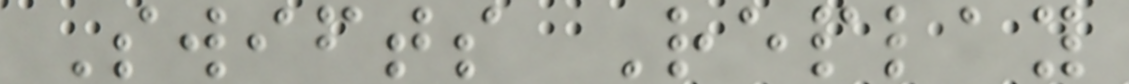Swifts Replay
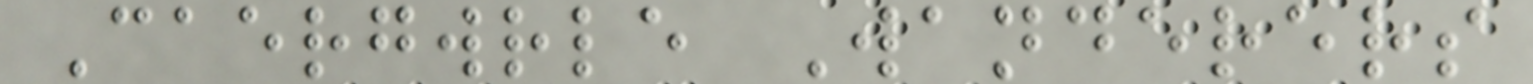Caergwrle Wanderers
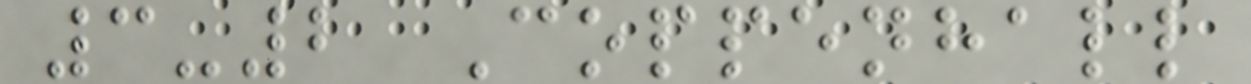3-2 Coppenhall
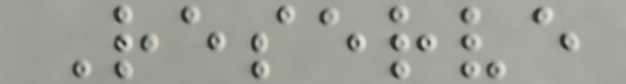Reserve
